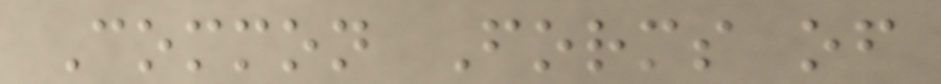Common Forms of
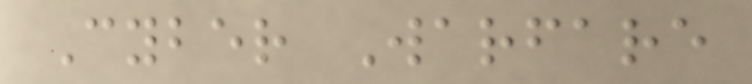Cyber Warfare
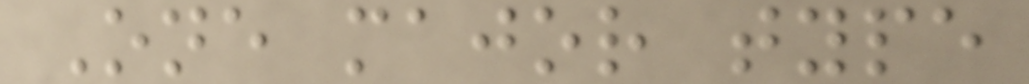One major type
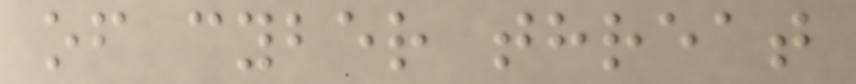of cyber threat
